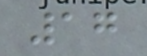17
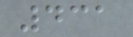431
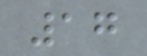17
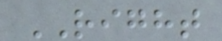RIGHT
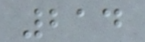214
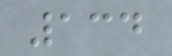134
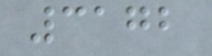3172
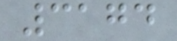3174
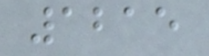1215
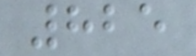825
